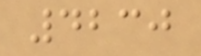4230
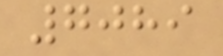7089
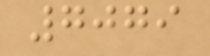7079
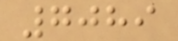7089
